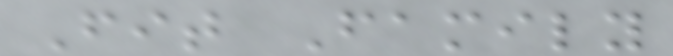Fit Family
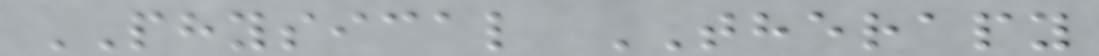PHYSICAL THERAPY
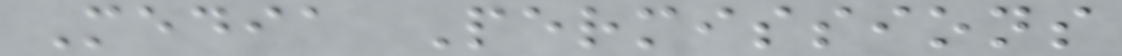Media Permissions
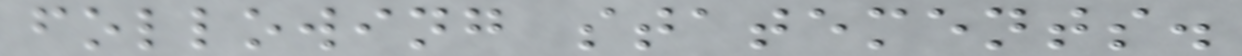following statements.
